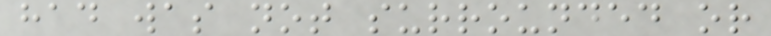had was not surrounded or
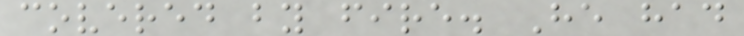covered by fire. He had
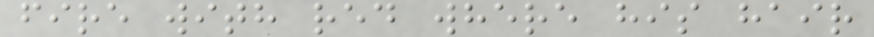fire with red where his hair
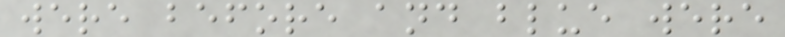were before and blue were
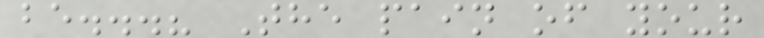be...? The pain of your
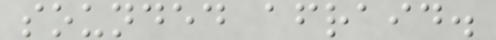sounded afraid.
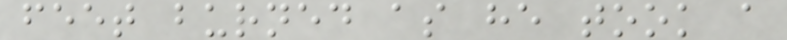feet burned as he took a
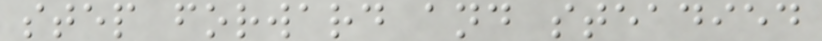step forward and steadied
